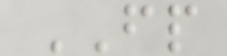FP
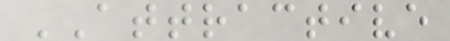ATTRACTIVE
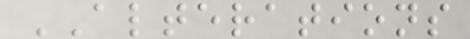ALTERATIONS
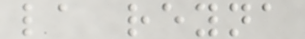la reyna
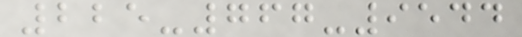225-767-9544
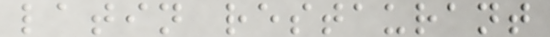latin restaurant
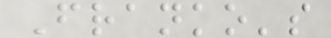Franko's
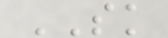SK
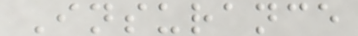Insurance
